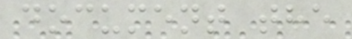document the
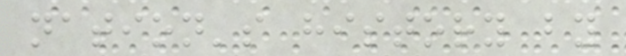nation's history by
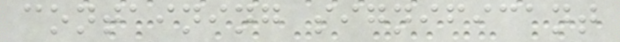containing significant
